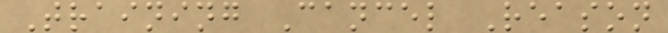Training Cancel Reason
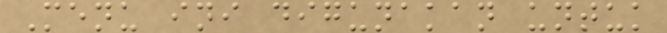Menu ini digunakan untuk
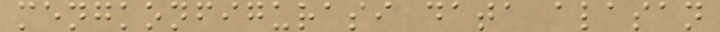mengkonfigurasi data alasan
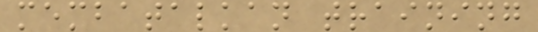membatalkan training
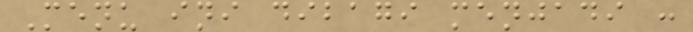Menu ini dibagi menjadi :
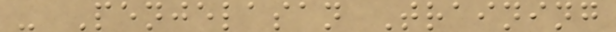- Penjelasan Training
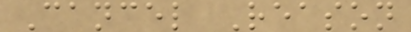Cancel Reason
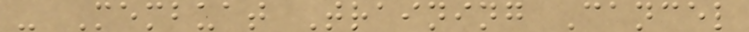- Membuat Training Cancel
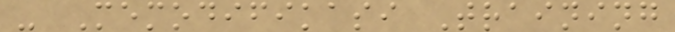- Memodifikasi Training
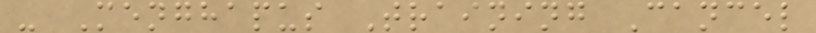- Menghapus Training Cancel
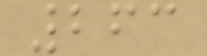263
